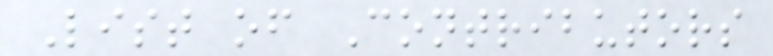List of Contributors
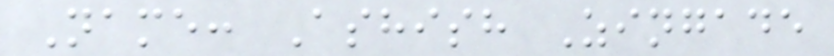Name: Ashish Zingade
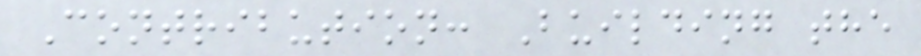Contribution: Building the
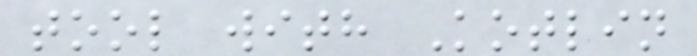tool with Kotlin
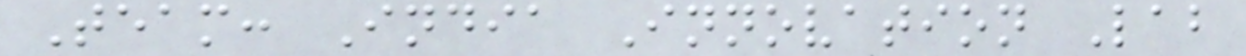Team: India Innovation Lab
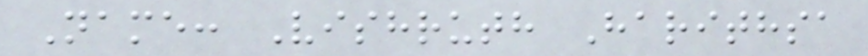Name: Vishruth Harithsa
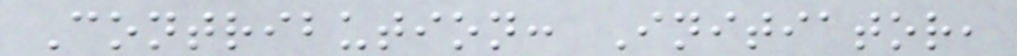Contribution: Initiator,
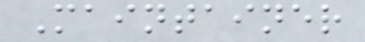Maintainer
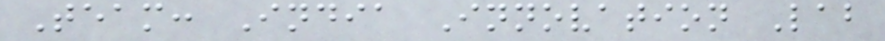Team: India Innovation Lab
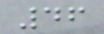46
